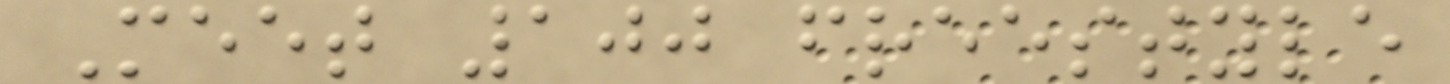Meet 100 freestyle
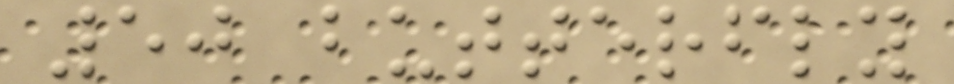50 butterfly
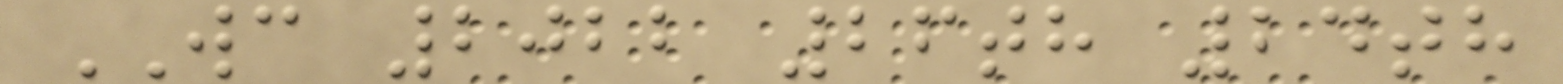WC 2022 26th 24th
